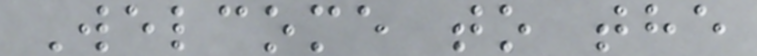Welcome to the
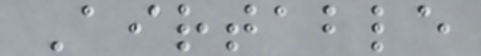Airtable
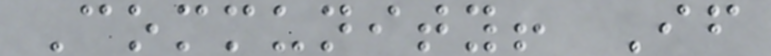Community! If
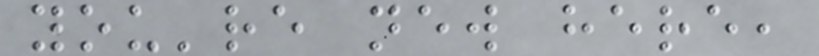you're new here,
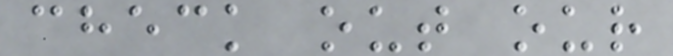check out our
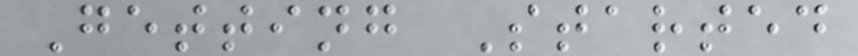Getting Started
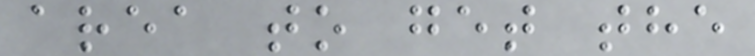area to get the
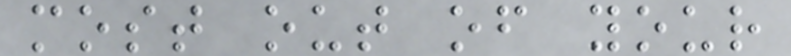most out of your
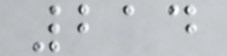214
